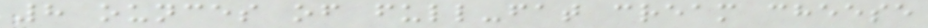8 ounces of full-fat cream cheese
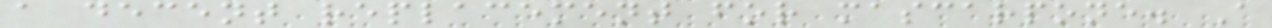a decent replacement for mascarpone. A
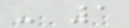- 1
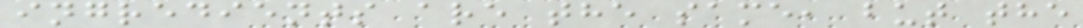ingredients are the same, but the
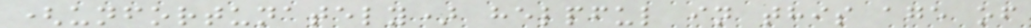(unfortunately) helpful in this age of
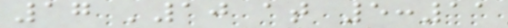17 '10 at 5:11
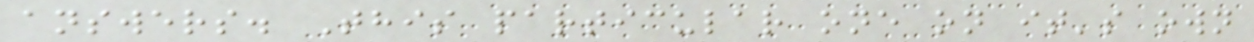answers. This particular one on it's own
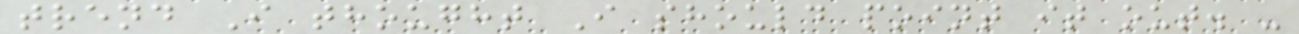trend I thought I should point it out. -
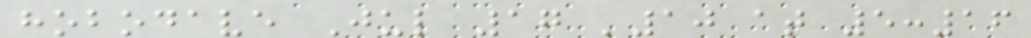hobodave Jul 17 '10 at 5:16
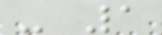- 1
